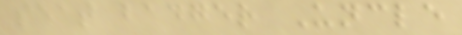seat badger Uncle
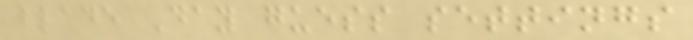blade Day guess settings
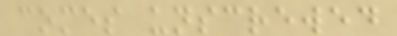comes unscrewed
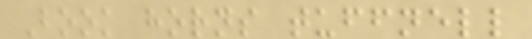Book horns tuffnell
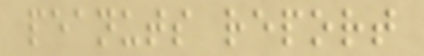peanuts report
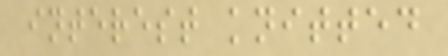interest knitted
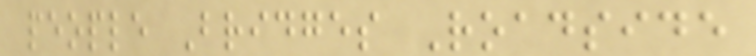people Bridges Roadside
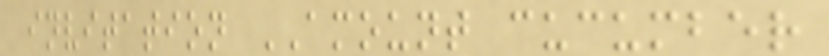invitation AMOUNT cucumber
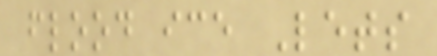flood ice Lets
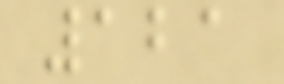121
